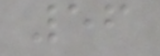56
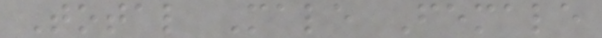Total Male Female
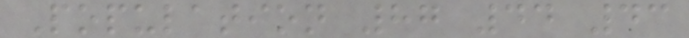Population 87 44 43
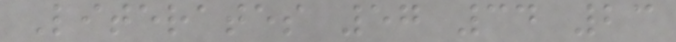Literates 57 34 23
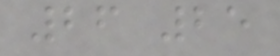26 25
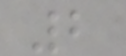2
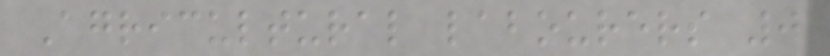Agricultural labourers 0
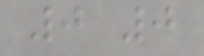0 0
